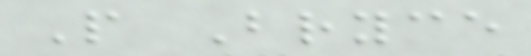P Bryce
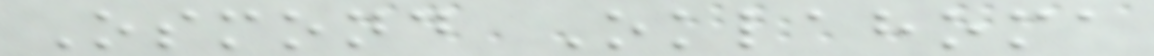Osmond Oklahoma
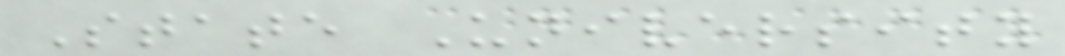State University
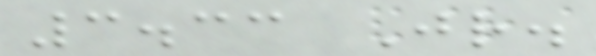3.33 Jr.
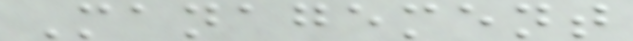Management
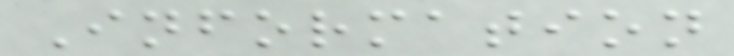Information
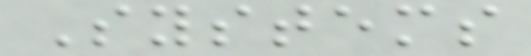Systems
